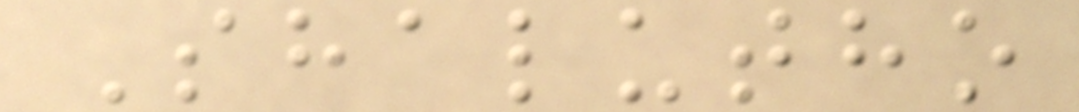Shalutho
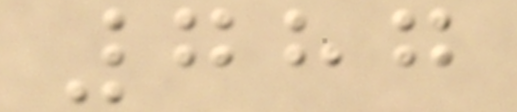787
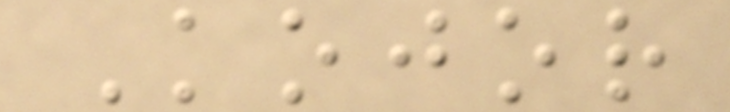Kojor
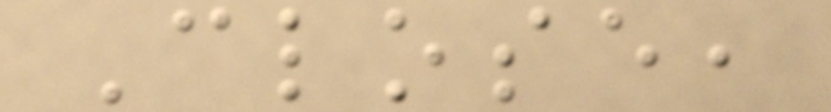Close,
